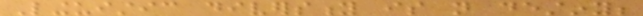Linguistic diversity is not destiny;
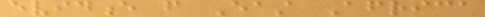evidence from East Africa
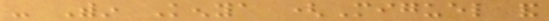- Within Kenya (Miguel and
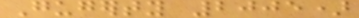Gugerty 2005)
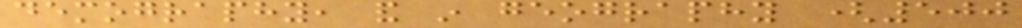demography, and in geography (500
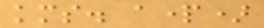kms. apart)
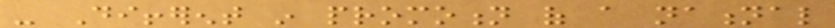- Different in promotion of a national
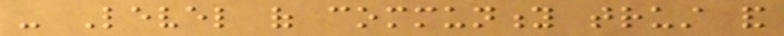- Level of community trust and
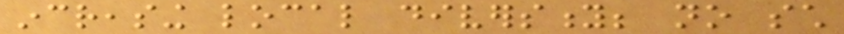increasing local diversity; no such
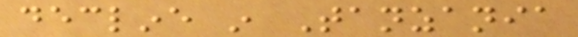decline in Tanzania
